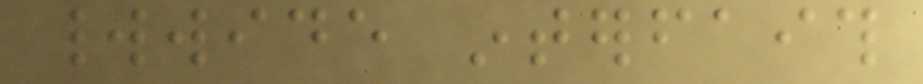worldwide interfaith
